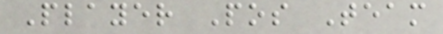Player Pos Team
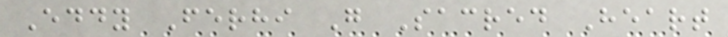Eddy Ferhi G Sacred Heart
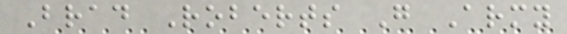Brad Roberts G Army
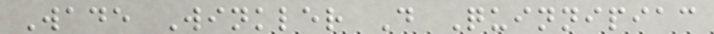Wade Winkler D Quinnipiac
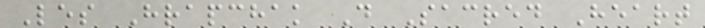Les Hrapchak D Sacred Heart
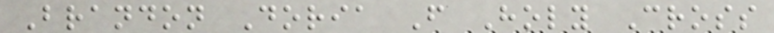Brandon Doria F Holy Cross
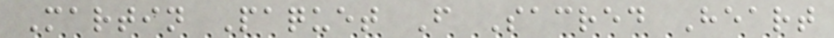Martin Paquet F Sacred Heart
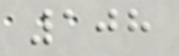108
